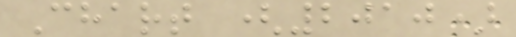Chart (2010)
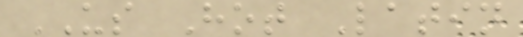US Hot Latin
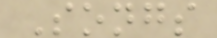Songs
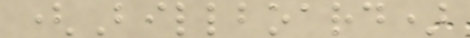(Billboard)
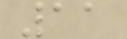11
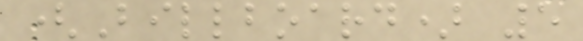(Billboard) 5
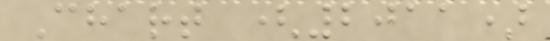Chart (2011)
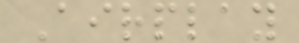Airplay
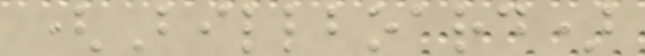(Billboard)
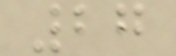27
